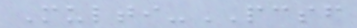Multi-PCSF
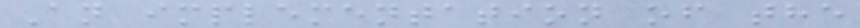An implementation of the
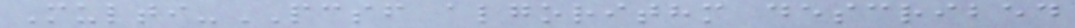Multi-PCSF algorithm described
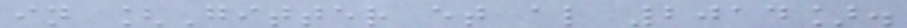in [Gitter et al 2014].
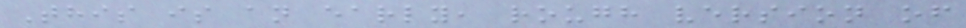This is an early, rough version of
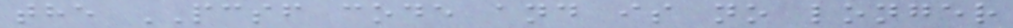the PCSF code and is no longer
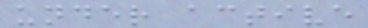under active
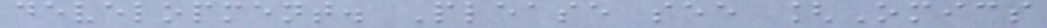development. Please see [Omics
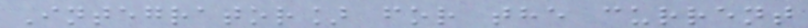Integrator] for the current
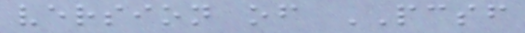version of PCSF
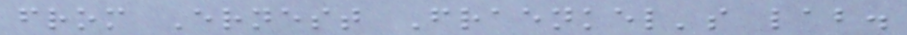from Ernest Fraenkel's lab.
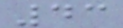43
